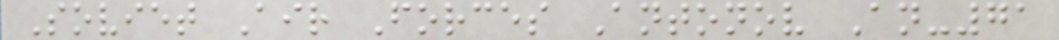Soviet Air Forces Antonov An-71
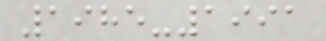1985-1991
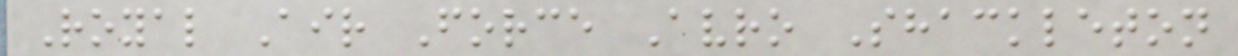Royal Air Force Avro Shackleton
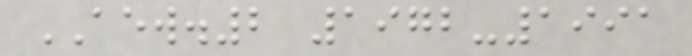AEW.2 1972-1991
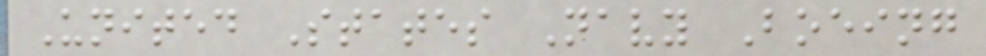United States Navy Boeing
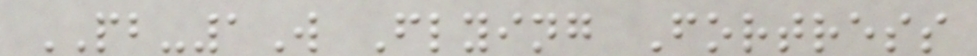PB-1W Flying Fortress
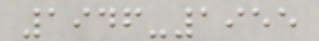1946-1955
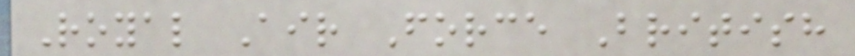Royal Air Force British
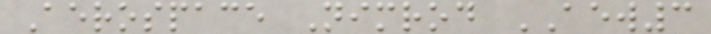Aerospace Nimrod AEW3
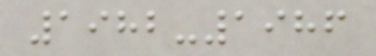1982-1986
